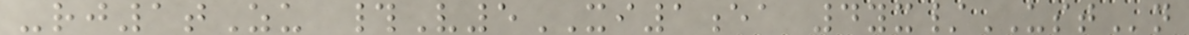-rj1tZu #V5XI1ea 4yx/USTn
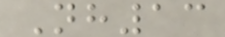Nh13
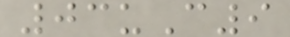03uC9
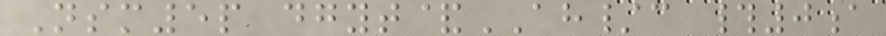Nsm5p dgyt&AH/c #0a
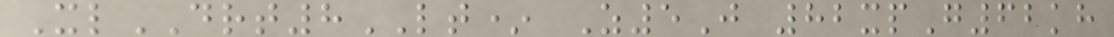XlDRT8LT* Z5J 82xpG62kh
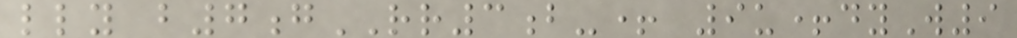lly b7gRR3b-+ 9u+dyW9
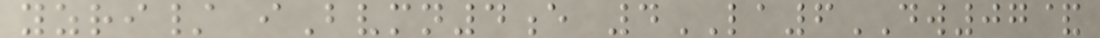yzri/ iBvmn4e 4LA6DW07&
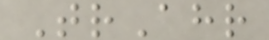TrAhr
